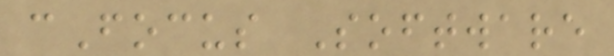cFocus Software
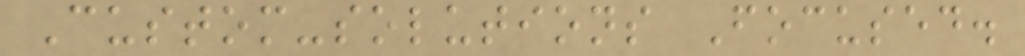Custom-solutions Focused.
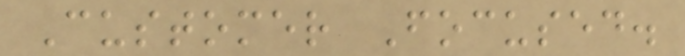Customer Focused.
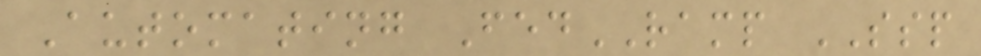Automating FedRAMP SSP
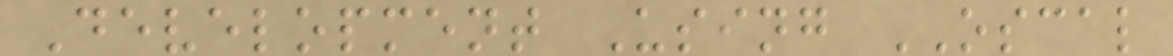Development Using OSCAL
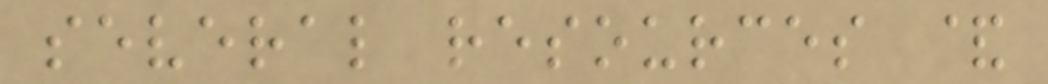several resources &
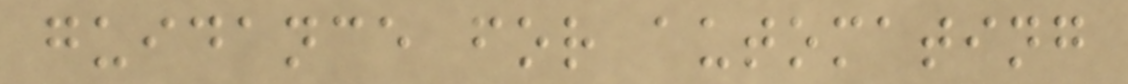guidance for automating
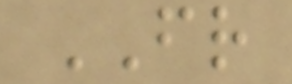FR
